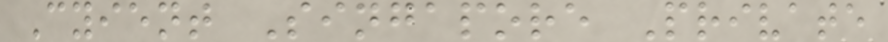Cyient Singapore Private
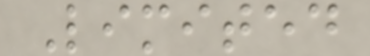Limited
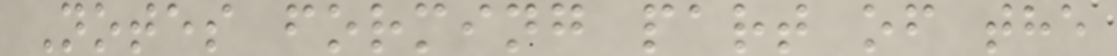Notes forming part of the
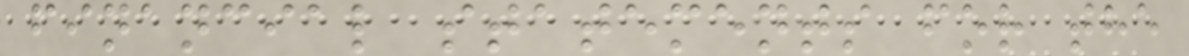financial statements for the
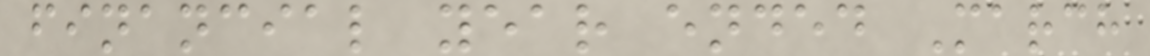financial year ended March
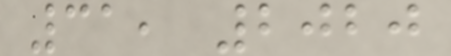31, 2020
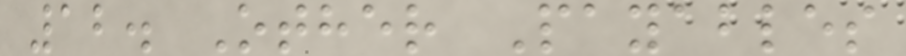12. Other Payables
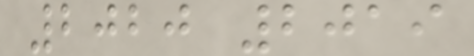2020 2019
